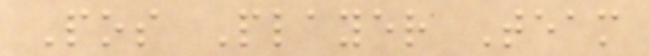Pos Player Team
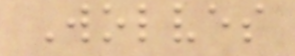Wolves
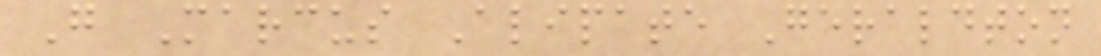G Marcus Alipate Geraldton
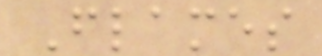Flames
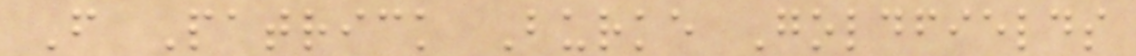F Patrick Burke Goldfields
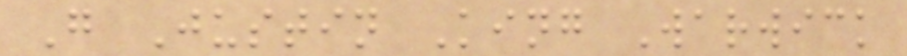G Justin King Warwick
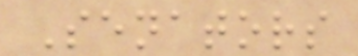Senators
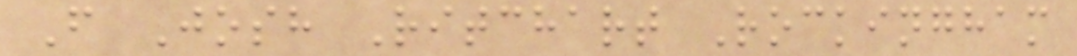F Josh Ritchart Rockingham
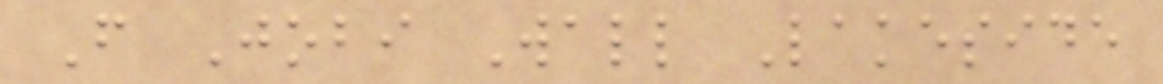F Jobi Wall Lakeside
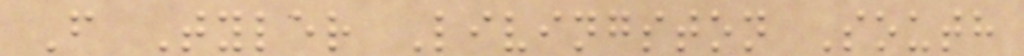F Tyler Livingston South
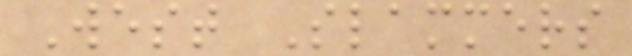West Slammers
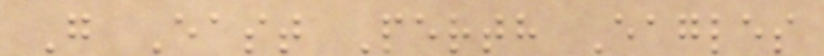G East Perth Eagles
